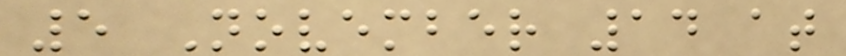5 November 14 at
